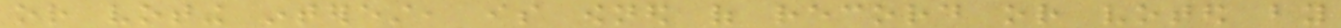or voting interest, is owned of record or voted by
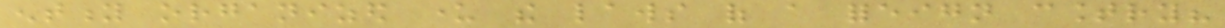entity organized under the laws of a foreign country?
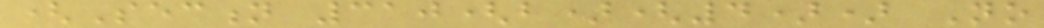(Section 310(b)(4)) No
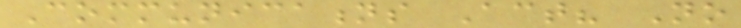Communications Act? No
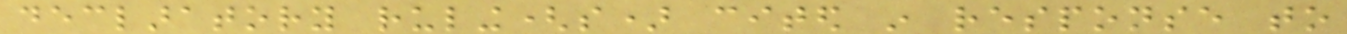declaratory ruling(s) cited in response to
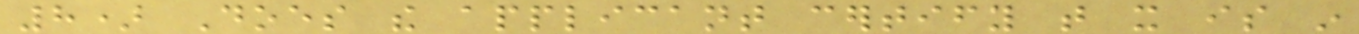8) Does the applicant certify that it is in
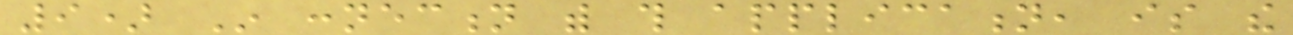9) In connection with this application, is the
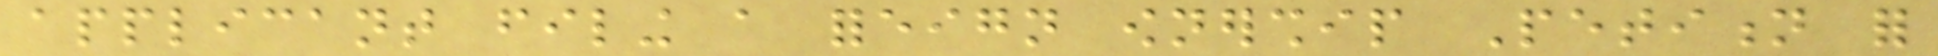applicant filing a foreign ownership Petition for
